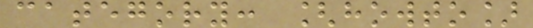category: [howto]
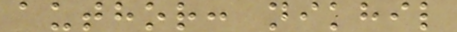author: nikhil
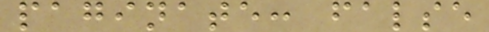paginate: false
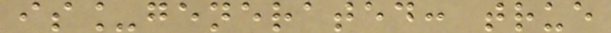is_generated: true
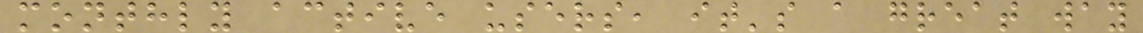monthly active users, it's a great way
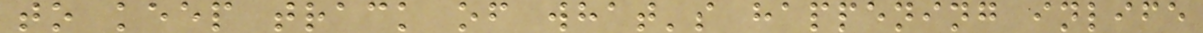to keep track of what's happening inlife
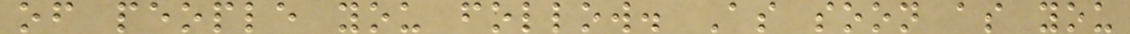of people you follow. As soon as you
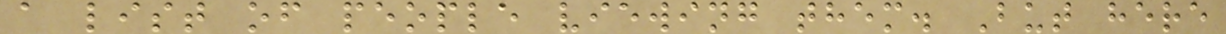a list of people viewing them. But here
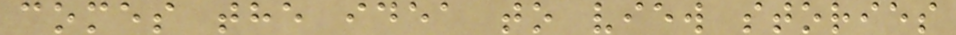comes the idea to view stories
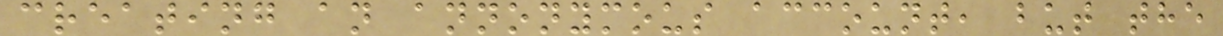creating an annonymous account, but the
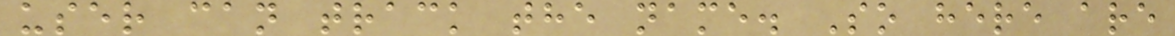user can track the name. So here are
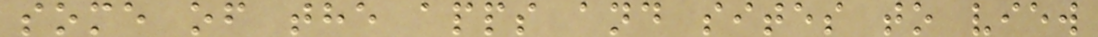some of the apps and sites to view
